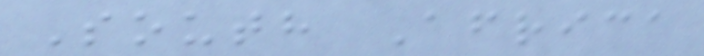South Africa
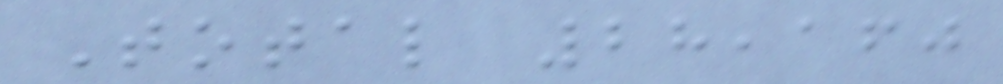Total 28,160
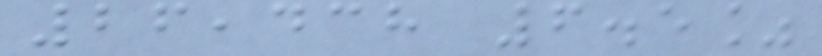26,438 6.5%
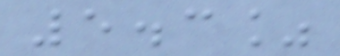5.3%
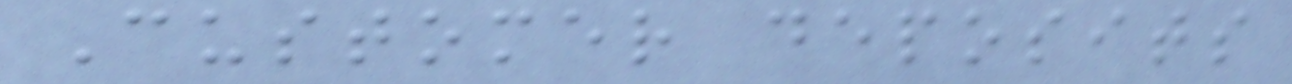Customer deposits
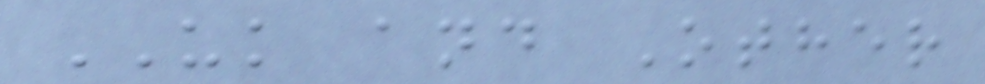UK and Other
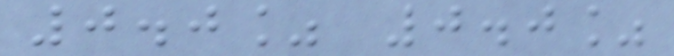0.0% 0.0%
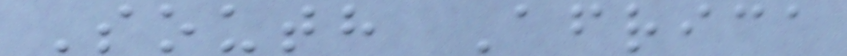South Africa
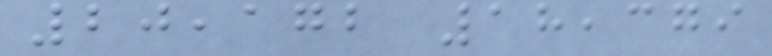20,172 18,379
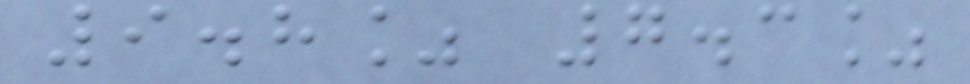9.8% 7.3%
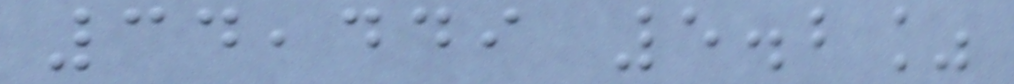34,449 5.2%
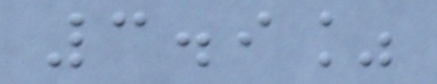3.9%
